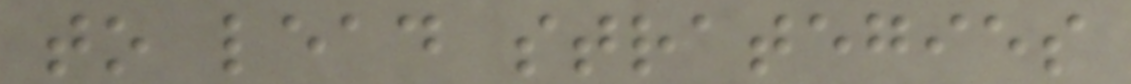to lead strategies
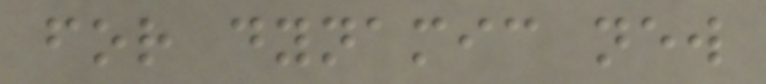for dynamic new
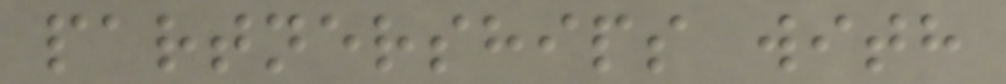partnerships with
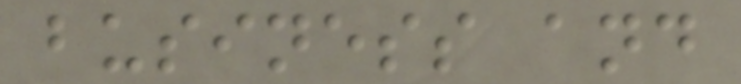business and
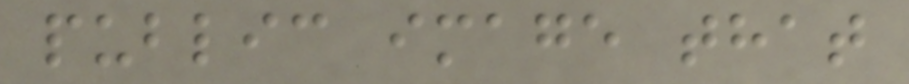public image that
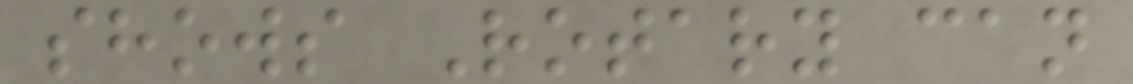shows Rotary can
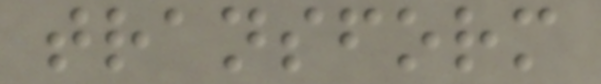transform
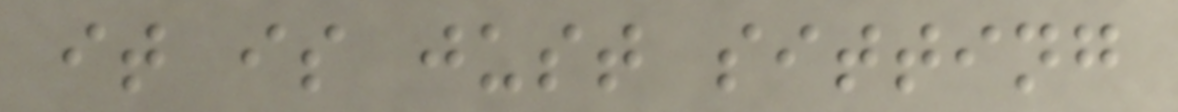it is just sitting
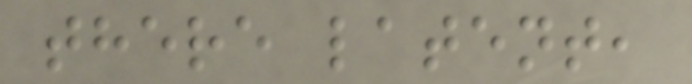there latent,
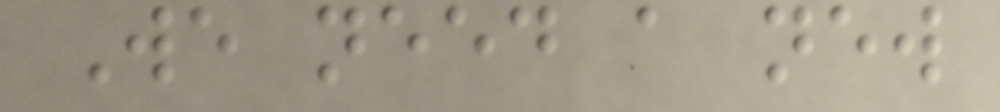We need a new
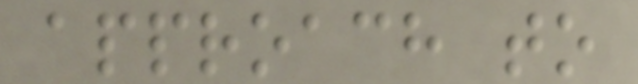approach to
